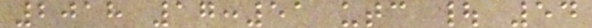2018 17:51 utc | 54
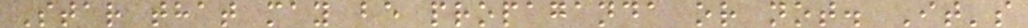Star that may be propaganda or not. It's
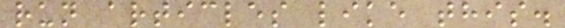run articles like this.
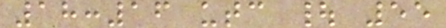18:16 utc | 55
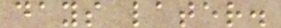days later.
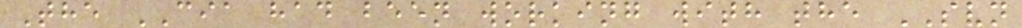The CIA had been working with the SVN
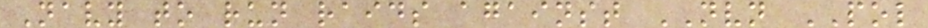Navy to run raids against NVN POL
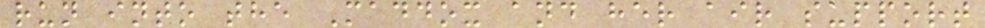run into the Maddox and her air support
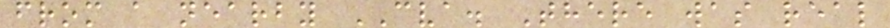from a nearby CVA. There was real
